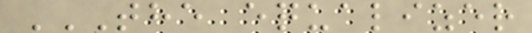THE EQUALIZER
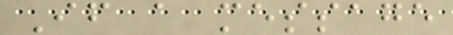If a message
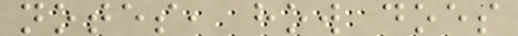notes, how does
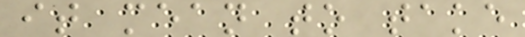it mean to take
